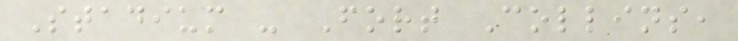Stadium - Fort Collins,
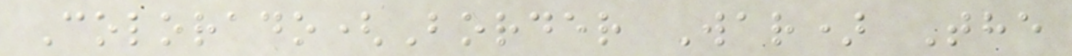Colorado(Border War) The
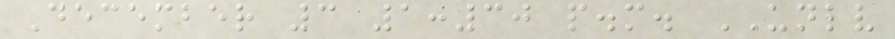December 3 1:30 p.m. UNLV
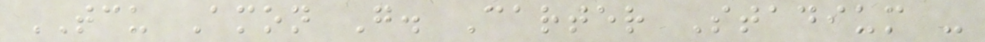TCU Amon G. Carter Stadium -
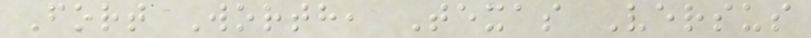Fort Worth, Texas Versus
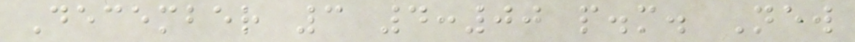December 3 4:00 p.m. New
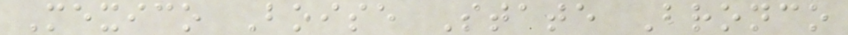Mexico Boise State Bronco
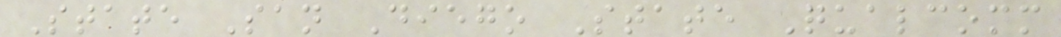State San Diego State Qualcomm
